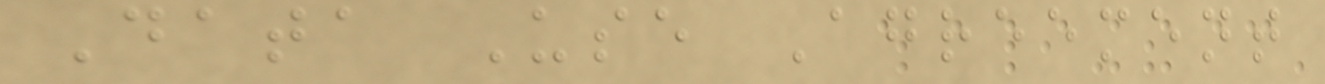Data Use Agreement
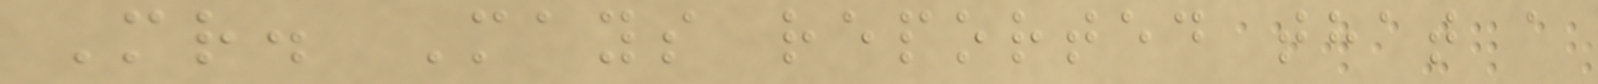Mr. Mays reported that a
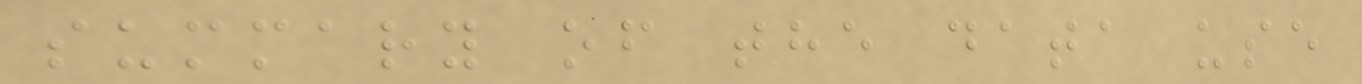summary of the data use
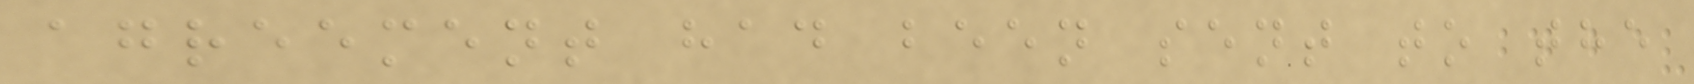agreement had been sent to the
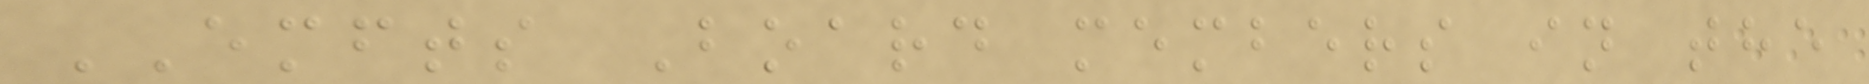EMFTS Board members in the
